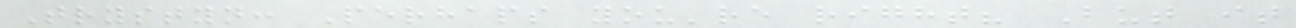Trystyn: Perhaps you're right? But it
